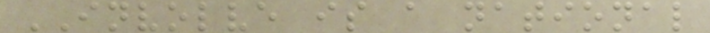INVOLVE is a national
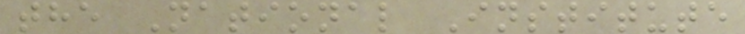the National Institute
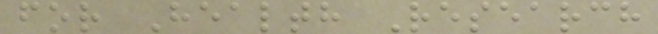for Health Research
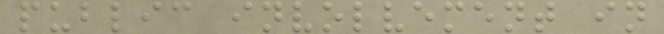public involvement in
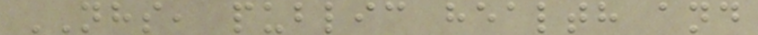NHS, public health and
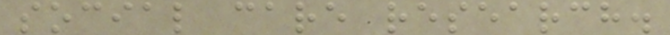social care research.
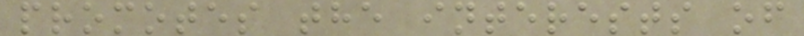promotes the interests of
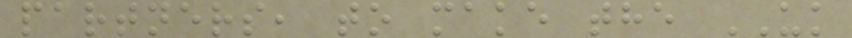partners, to make the UK
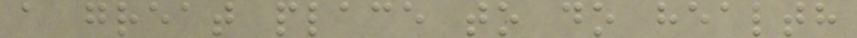a great place to do health
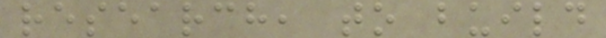research, to build
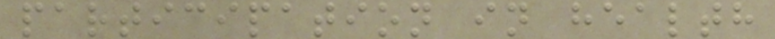participation in health
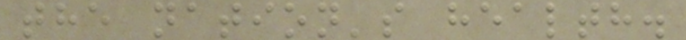the nation's health.
